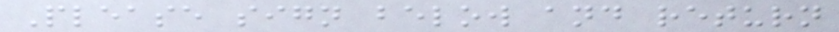Please sign below and return
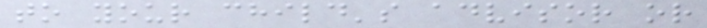to your child's advisor or
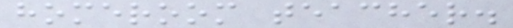homeroom teacher.
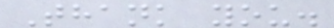Thank you.
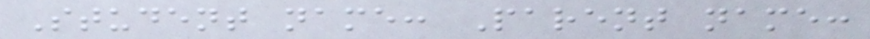Student name: Parent name:
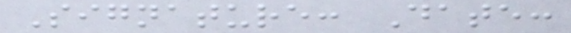Signature: Date:
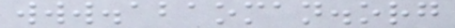www.abaoman.org
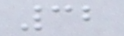32
